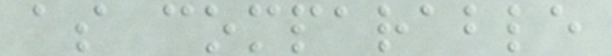as comparable
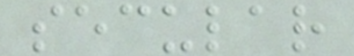secular
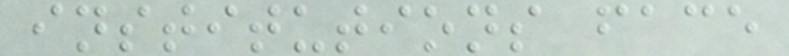institutions face
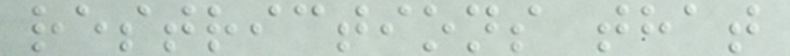restrictions that
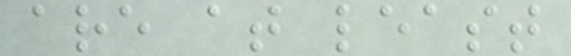are at least
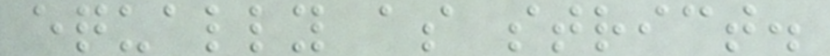equally as strict.
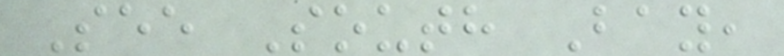See South Bay,
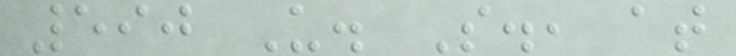590 U. S., at
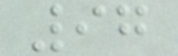97
